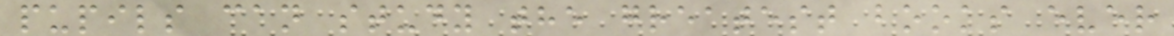pupils can study the greatest books ever
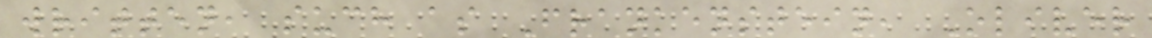written, such as Frankenstein, Oliver
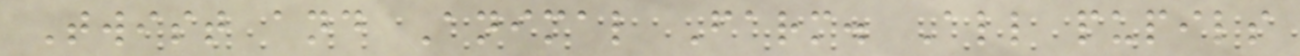Twist and Animal Farm. All pupils
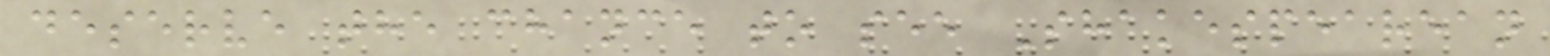deserve the chance to see Shakespearean
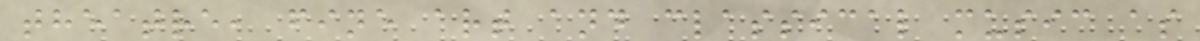theatre, fine art and classical music as
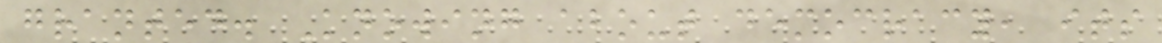granted. Knowing about democracy, its
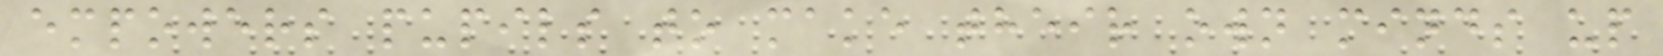empowers pupils to make their own minds up
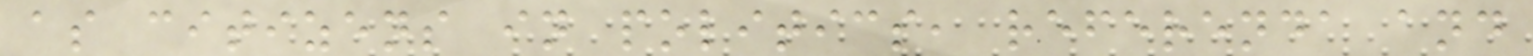as citizens in politics, referenda and
